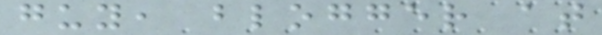guy, blogger at
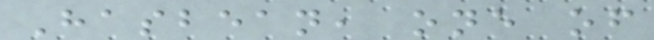Hasbean, one of
